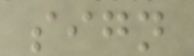sign
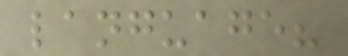language?
